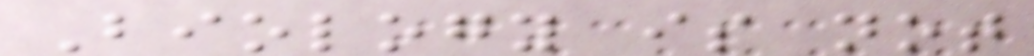Biology is not
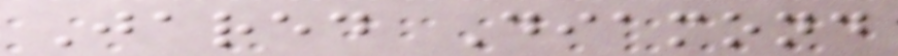Jared Diamond
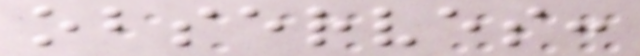observes:
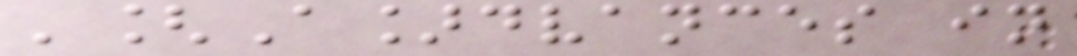'[A]dvances in
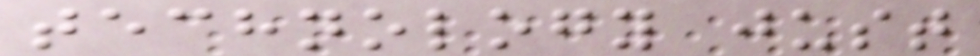technology just
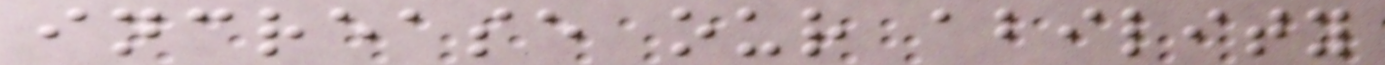increase our ability
